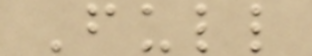Full
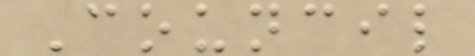Council
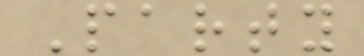Party
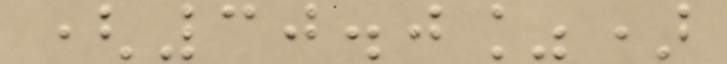(30.0%)
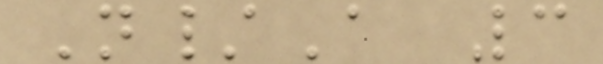N/A 3
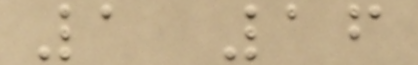1 16
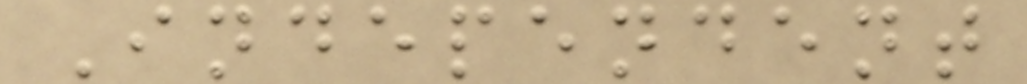Independent
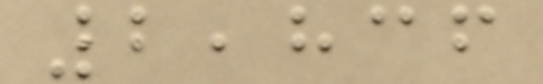2,836
